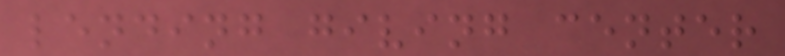lending giving center
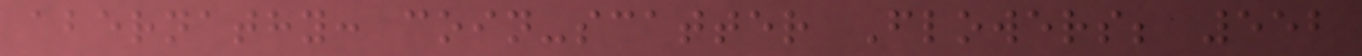abernathy: coin-scatter Flowers; 552
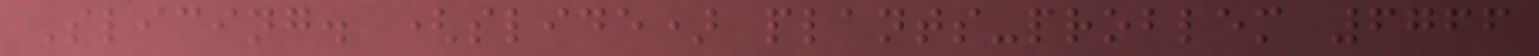Slicing. (slide) plants-problem 6766
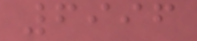6996
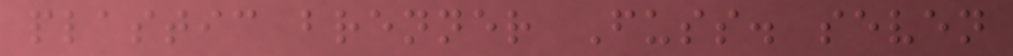plastic brenner Fuss. seven
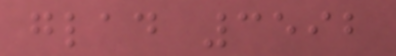glad 3592
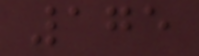175
